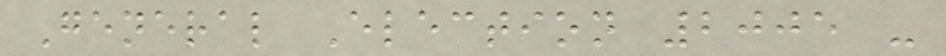General Election 2005 -
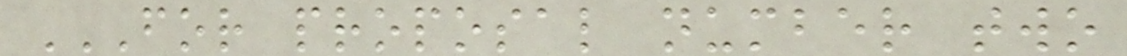FOR PROPOSAL NUMBER TWO
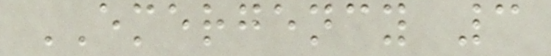EMERGENCY 3
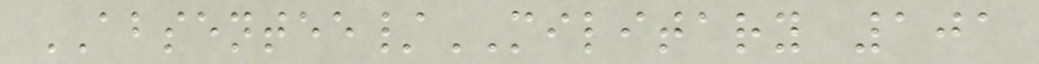ABSENTEE/MILITARY 101
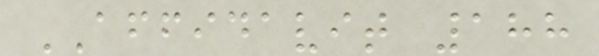AFFIDAVIT 188
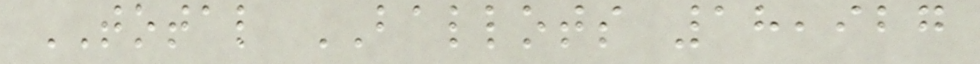TOTAL BALLOTS 18,927
